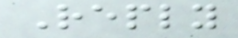Reply
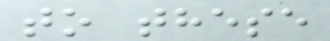to these
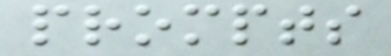prompts
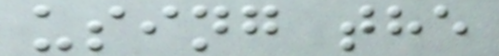using the
